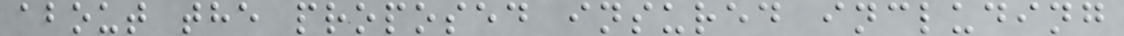about the proposed insured including
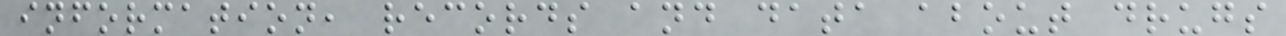information, records and data about drugs
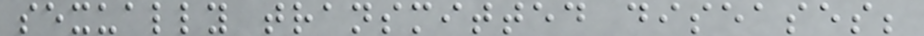sexually transmitted diseases;
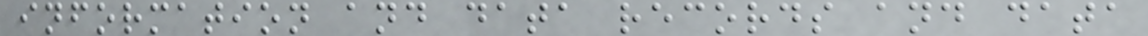information and data records and data
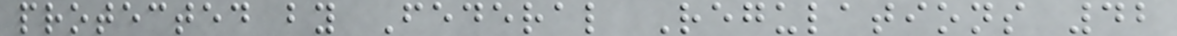protected by Federal Regulations 42
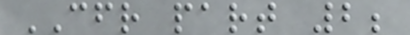CFR part 2;
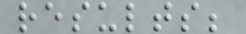results;
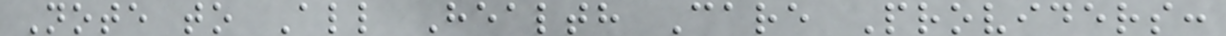Note to All Health Care Providers:
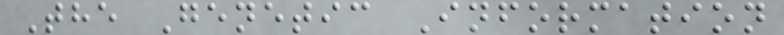The Genetic Information
